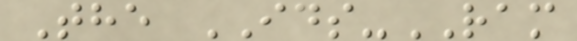The IDS-RAM
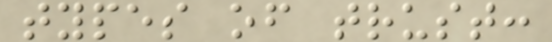types of trust:
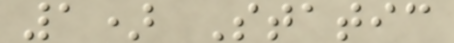1) Static
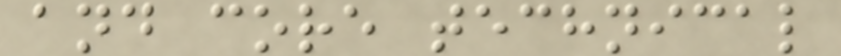and core technical
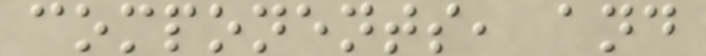components, and
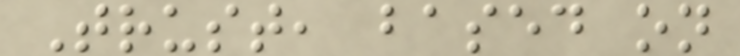Trust, based on
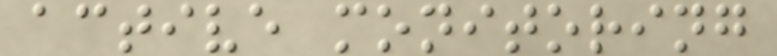active monitoring
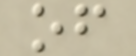of
